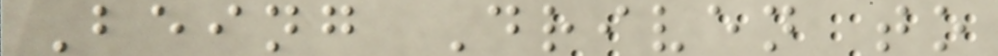Being Driven to
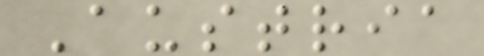Austria
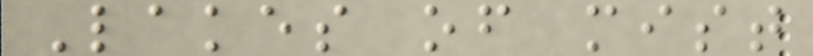Lakes of mist
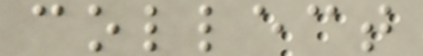collect
